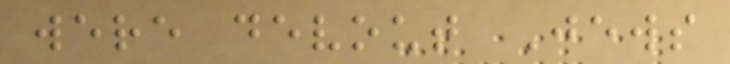were devout Jews
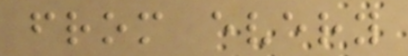from every
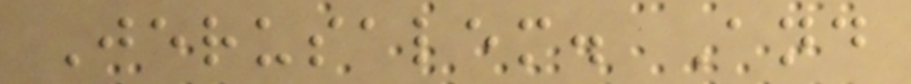Jerusalem. And
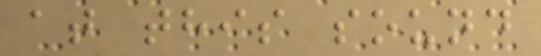at this sound
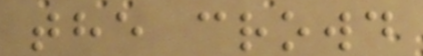the crowd
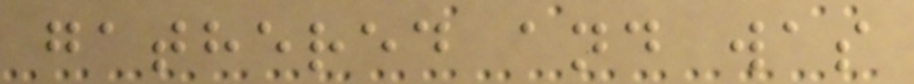gathered and was
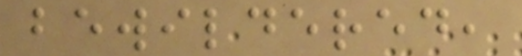bewildered,
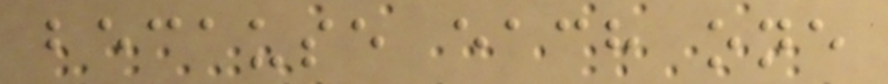because each one
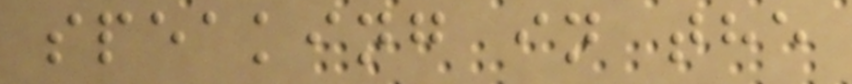speaking in the
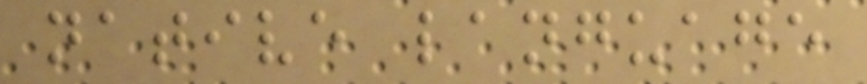native language
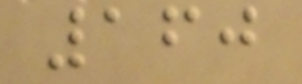160
